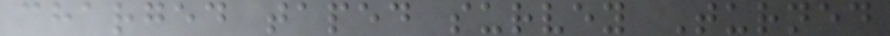charged taped survey Turned
